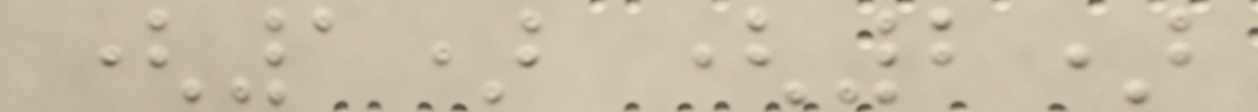(1) (2)
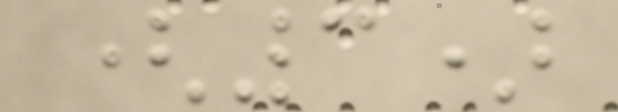(3)
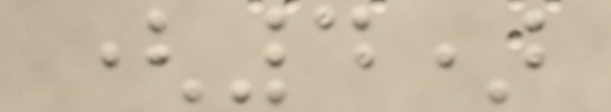(4)
